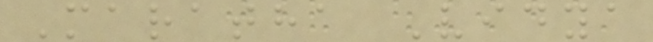Maratha Vidya
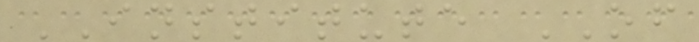INSTITUTE OF
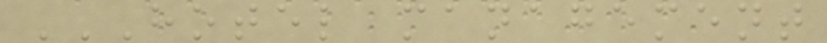HOTEL MANAGEMENT
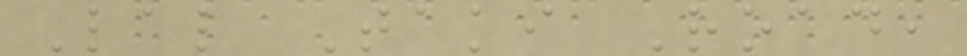Lal Taki Road,
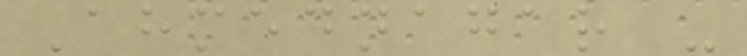Ahmednagar -
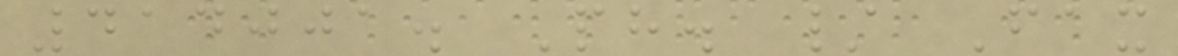414001. Ph. / Fax
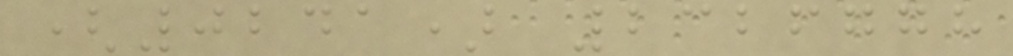(0241) 2326778
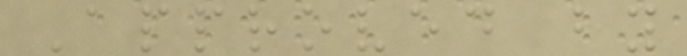Approved by
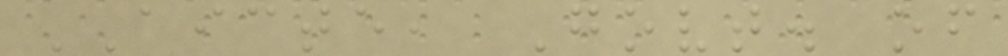AICTE, Govt. of
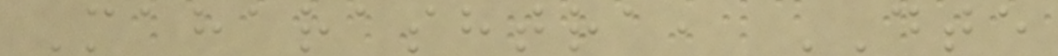Maharashtra, DTE
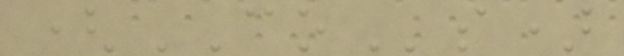(COs)
